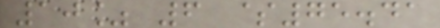10% 6 $75.41
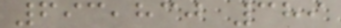693,830 389
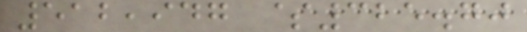512,947 $325.70
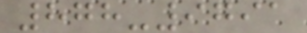878-9791
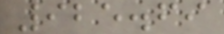925.69
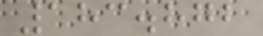183.872
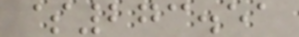$273.51
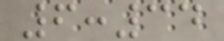6:34
